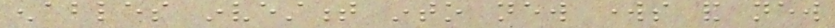enables investment into new works and new
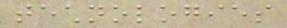technologies
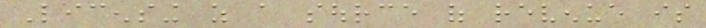Licensing as a source of revenue is
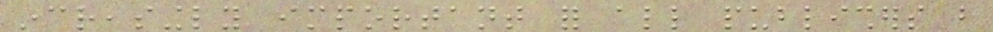increasingly important for all publishers but
